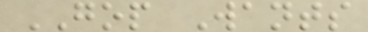GOP Wants
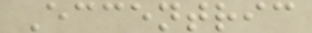Eccentric
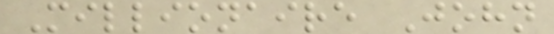Millionaire John
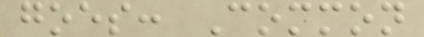goes: Common
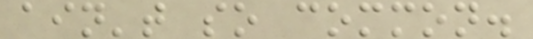ain't so common.
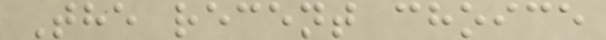The recent choice
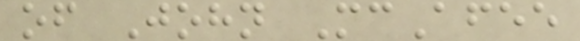of John McAfee
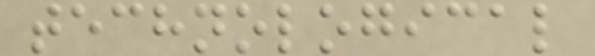technological
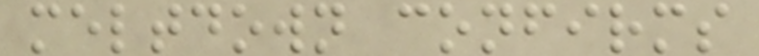meltdown confirms
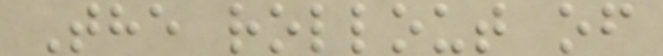The rollout of
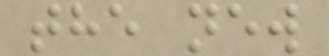the new
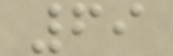69
